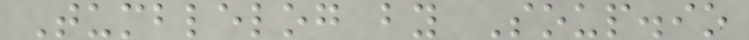Tumblelog by Soup.io
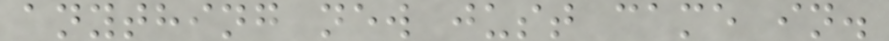anything new just came in.
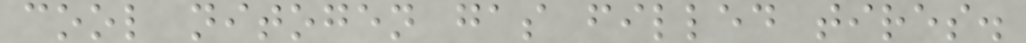cool nitogen gas filled tires.
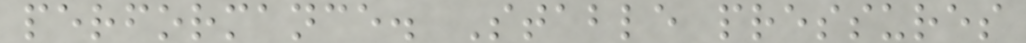performance. Stable pressures
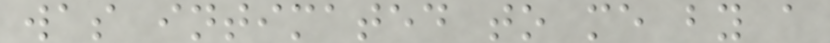was intimated to me by a
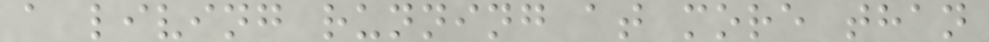a living running at more than
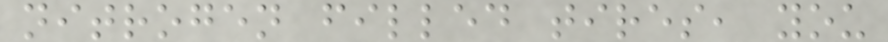nitrogen filled tires, you
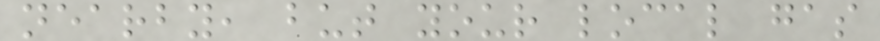nearby, but your local gas
